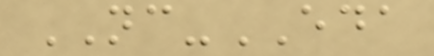NC-EDA
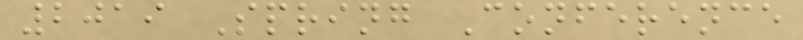2019 Spring Conference
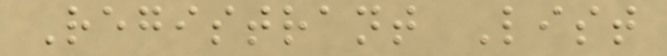Registrant List
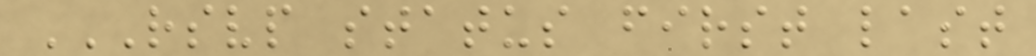RSVP STATUS FIRST LAST
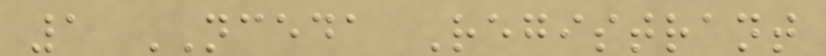1 NCEDA Registrant
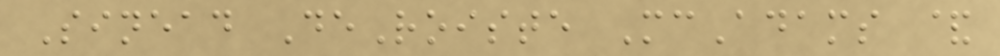Sinead DeRoiste McAdams &
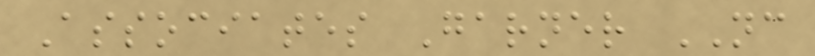Associates Garner NC
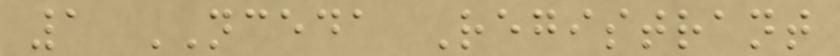1 NCEDA Registrant
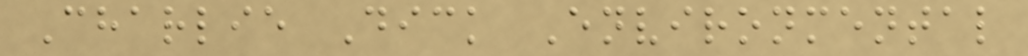Charlie Dick Environmental
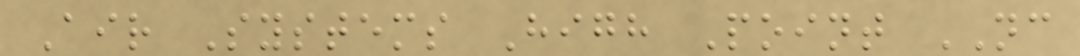Air Systems High Point NC
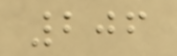206
